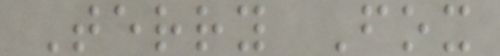Terry Fox
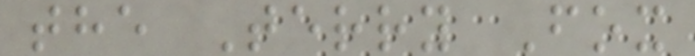the Terry Fox
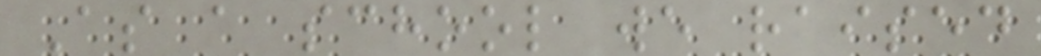As a school we raised
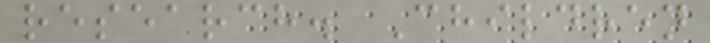research. Children
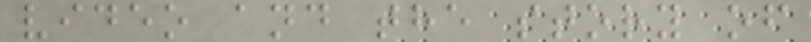video and the story of
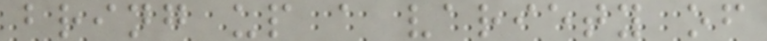bring up a variety of
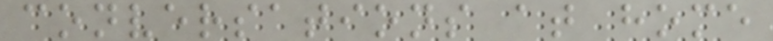conversations at home
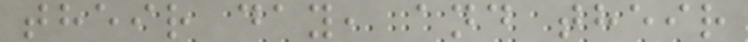their day, and their
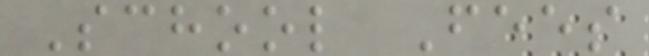School Fees
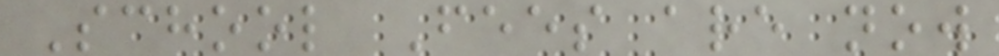School Fees are now
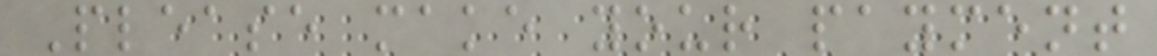Please make your payment
